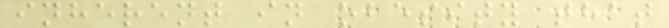inherent in obesity that
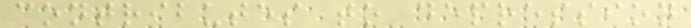contributes to depression
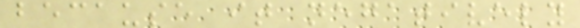because it negatively
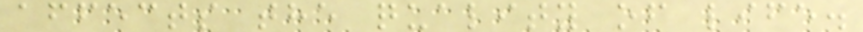affects the quality of life.
